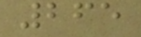265
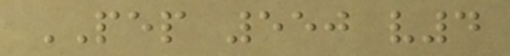PEP 550 v4
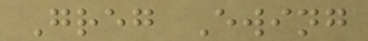Greg Ewing
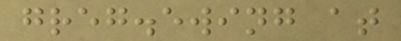greg.ewing at
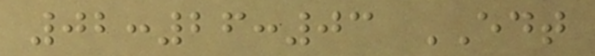02:26:03 EDT
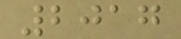2017
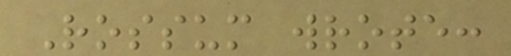Rossum wrote:
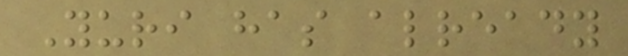Yuri has already
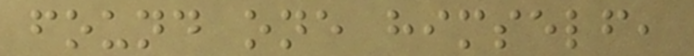found one himself,
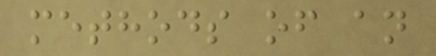methods of an
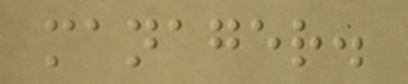manager.
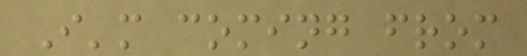I'm coming from
